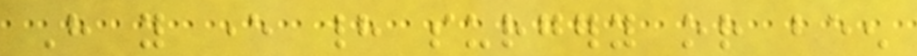Have you ever had surgery or been
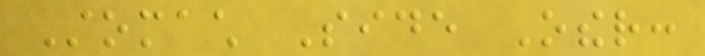Stomach Side Other:
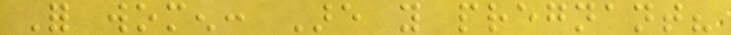For women: Are you pregnant?
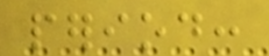period:
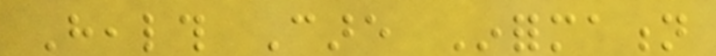Health Care Information
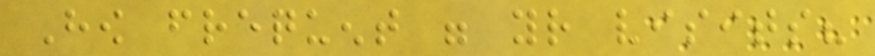How frequent were your visits?
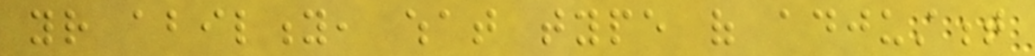your ability, what type of adjustment
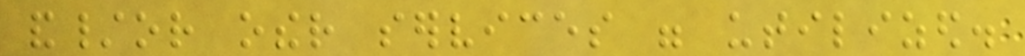and/or other services were utilized.
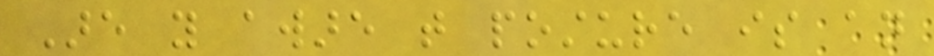Are you aware that posture is an
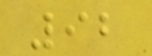92
